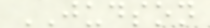JUDSON
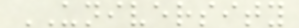UNIVERSITY
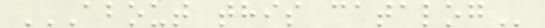ABOUT THIS CATALOG
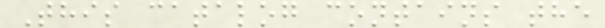This catalog contains the
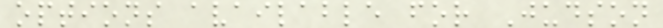options available for Judson
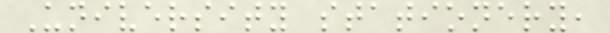University stationery,
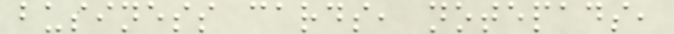business cards, notepads,
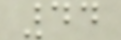44
